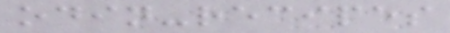odin-recipes
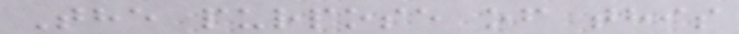The purpose of this
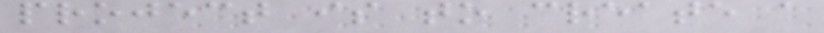project is to create a
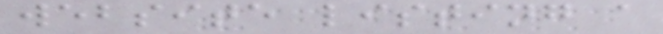website listing a
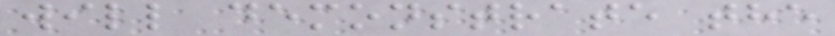will demonstrate the
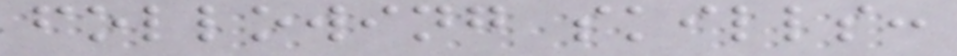following skills:
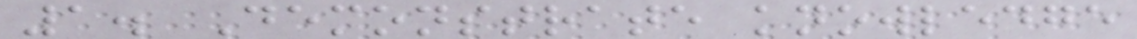1. Demonstrate knowledge
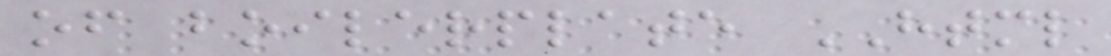of boilerplate HTML
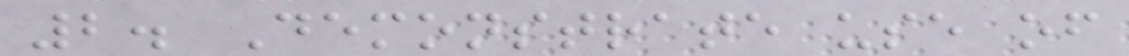2. Demonstrate use of
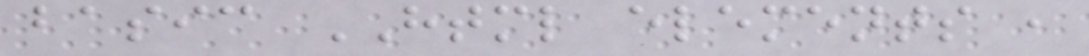basic HTML elements ,
